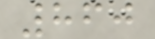860
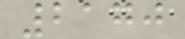2170
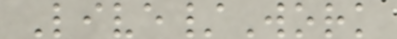Live/Work
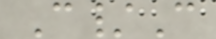C/C
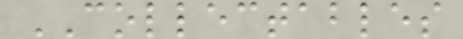COLLECTABLES
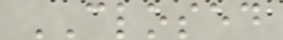CLOSED
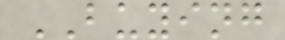BUYING
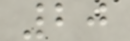20
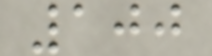100
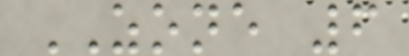ZONE 6
